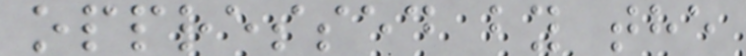oppressed by the
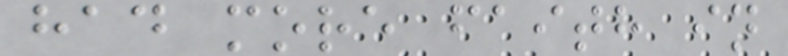had more faith in
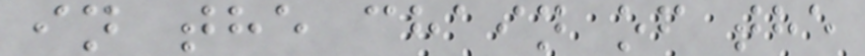in the chain of the
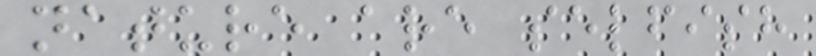nature are selfish
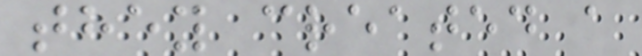they created a
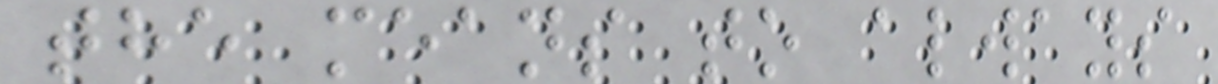the means to always
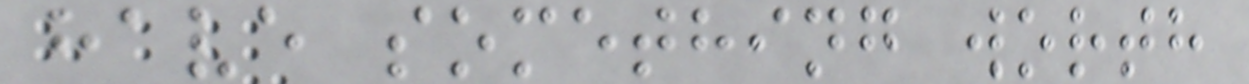have something worth
